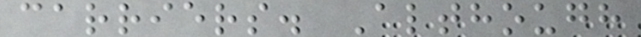carriers. Although
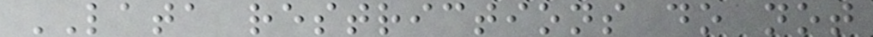LATA restrictions do not
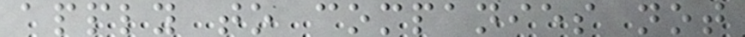apply to companies not
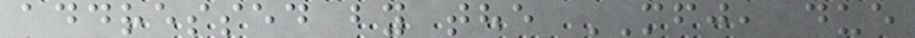addressed by the MFJ, due
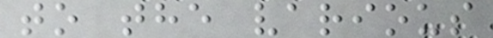to the various
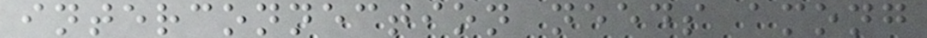interconnection needs among
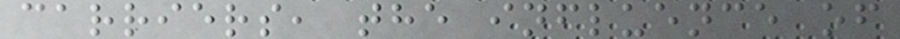carriers, the influence of
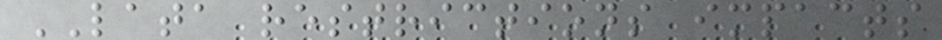LATA restrictions impacts
